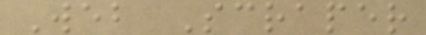Web Scraper
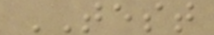TEST
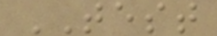TEST
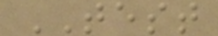TEST
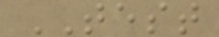TEST
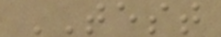TEST
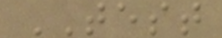TEST
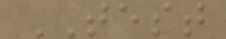TEST
